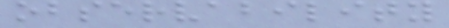observability
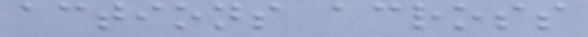actions across
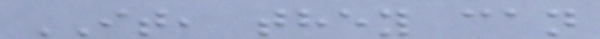IT, they can
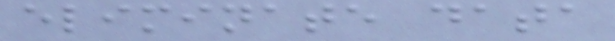eliminate data
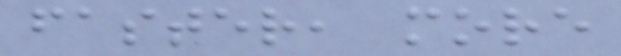faster, more
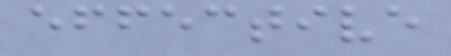effective
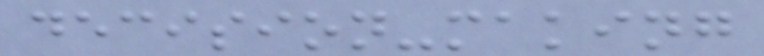decision-making
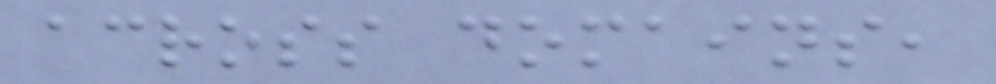across domains,
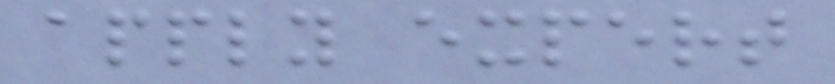apply expert
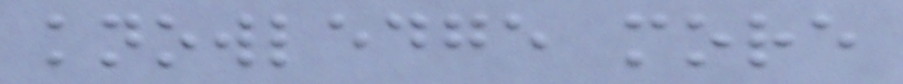knowledge more
